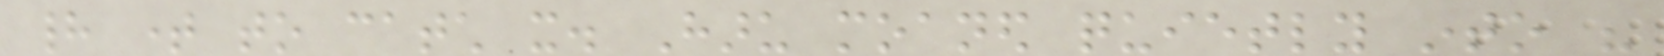had time to catch it. Haru moaned quietly into his
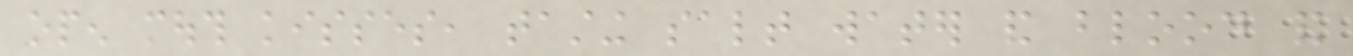open mouth kisses, tasting salt water and blood and
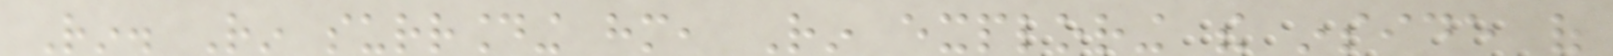Rin. Rin surrounding him, Rin exploring the inside of
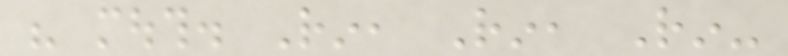his mouth. Rin, Rin, Rin-
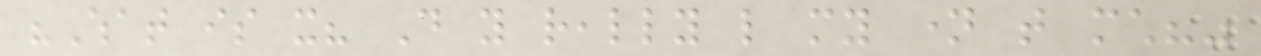"What is it? Do you really like my name that much?"
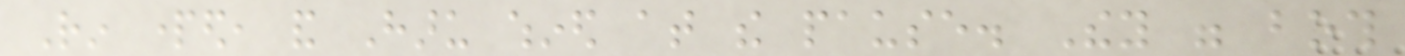Rin parted, and Haru whined at the pause. They were both
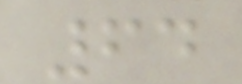64
